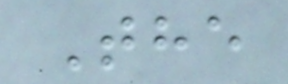The
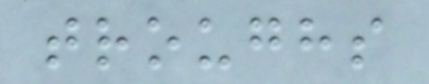troughs
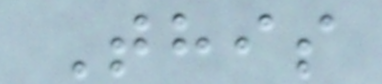This
